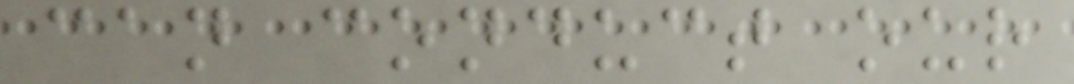can conduct our
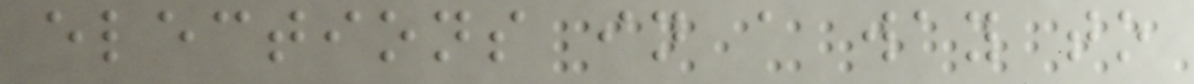elections in a way to
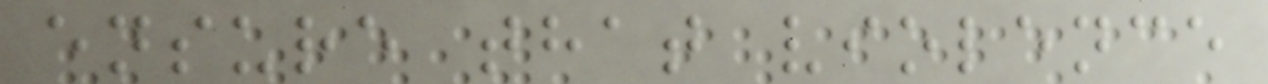ensure that violence
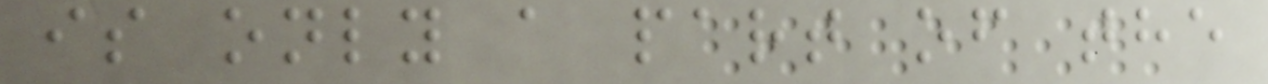is only a part of the
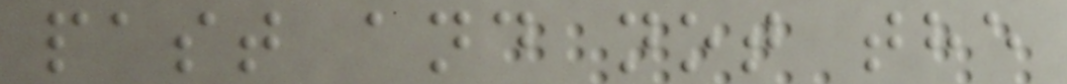past and not the
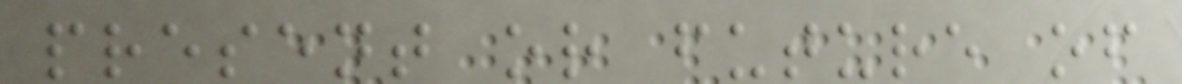present or future of
